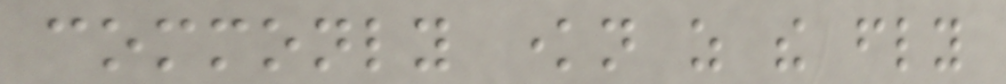commonly known as the fly
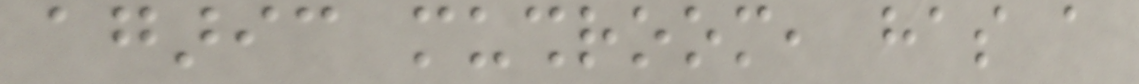agaric mushroom, has a
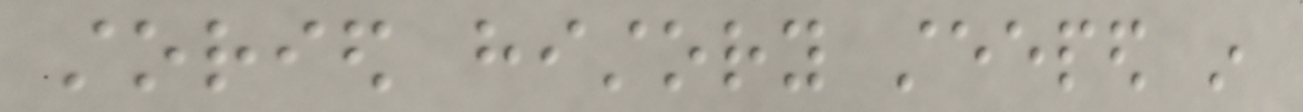storied history steeped in
